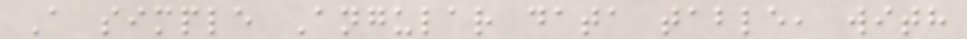A simple Angular data table, with
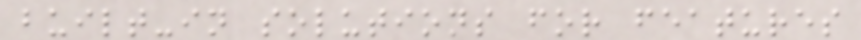built-in solutions for features
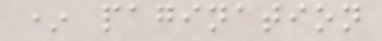* pagination
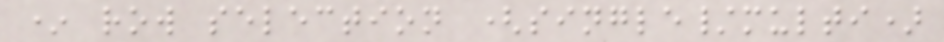* row selection (single/multi)
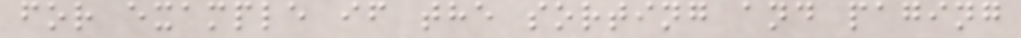for example if the sorting and paging
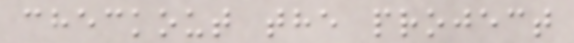checkout the project
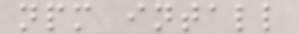npm intall
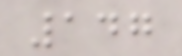147
